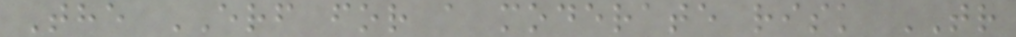The ERF for a moderate risk TR
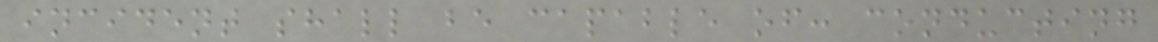incident shall be capable of: conducting
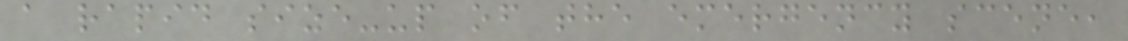a rapid size-up of the emergency scene,
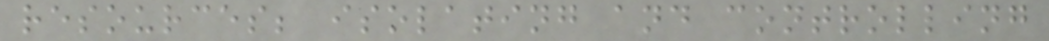resources; isolating and controlling
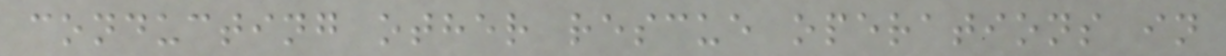conducting other rescue operations in
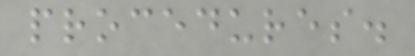procedures.
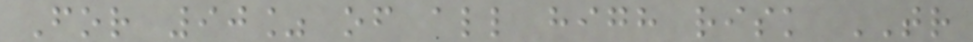For 90% of all high risk TR
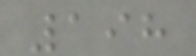198
